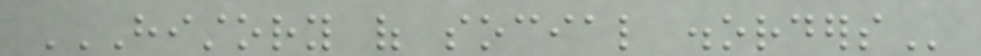HISTORY OF SOCIAL DISORDERS
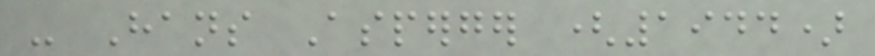- Hans Asperger (1944)
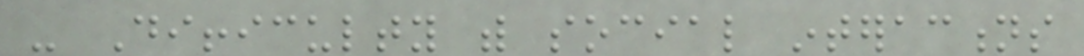- Difficulty with social interactions
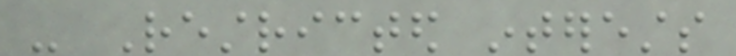- Restricted interests
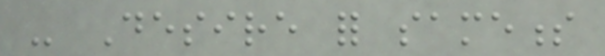- Desire for sameness
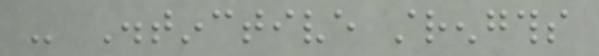- Distinctive strengths
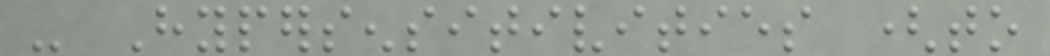- Hypersensitivities (to
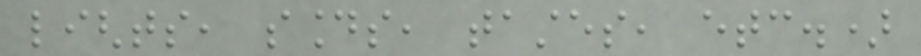lights, sounds, tastes, etc.)
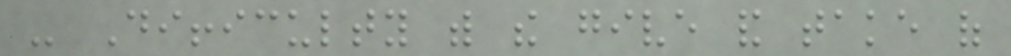- Difficulty with the give and take of
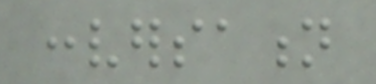conversation
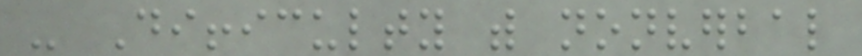- Difficulty with nonverbal
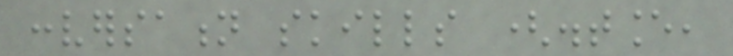conversation skills (distance,
